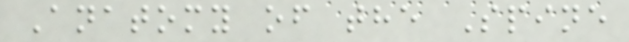Anatomy of the Spine
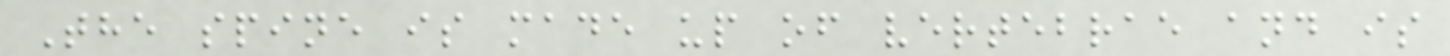The spine is made up of vertebrae and is
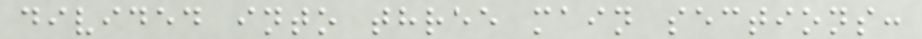divided into three main sections:
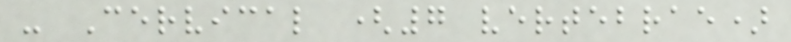- Cervical (7 vertebrae)
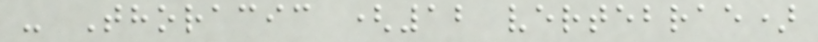- Thoracic (12 vertebrae)
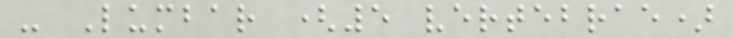- Lumbar (5 vertebrae)
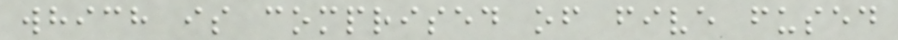which is comprised of five fused
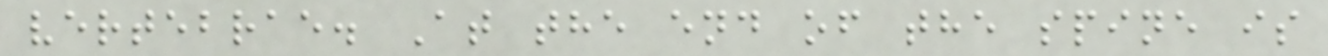vertebrae. At the end of the spine is
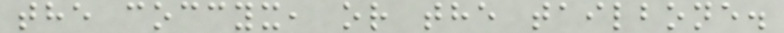the coccyx, or the tailbone.
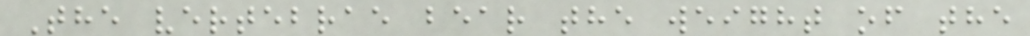The vertebrae bear the weight of the
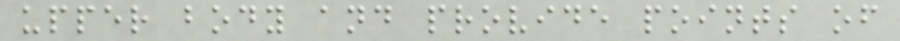upper body and provide points of
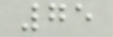75
